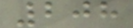208
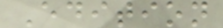Edition
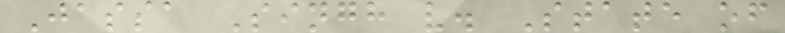Jassa Singh v. State of
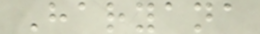Haryana
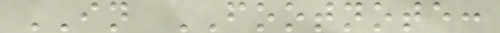IN FOOTNOTE:
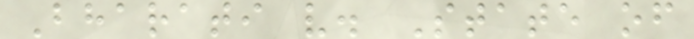Bharati v. State of
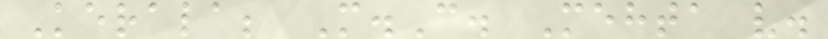Kerala; M.C. Mehta v.
